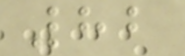82
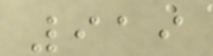919
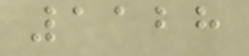1128
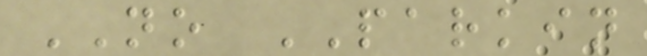NO PARKIN
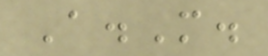A.M.
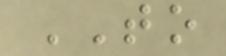TO
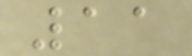11
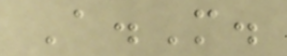A.M.
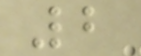2
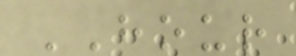HOUR
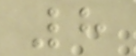8
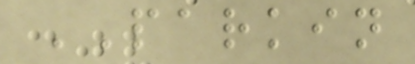PARKIN
